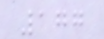177
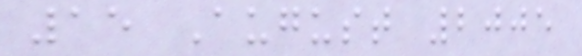15 August 2005
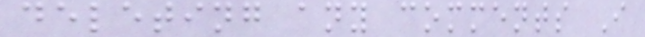deleting any comments I
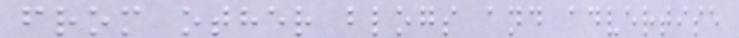from other blogs and advertise
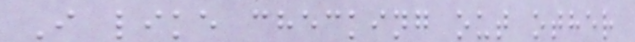I like checking out other
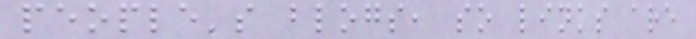people's blogs, so links are
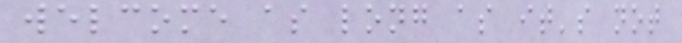welcome as long as it's not
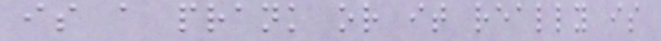is a prank or it really is
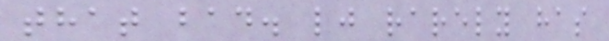that bad. lj rarely has
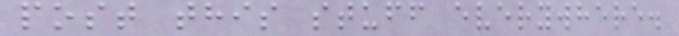post this stuff everywhere.
